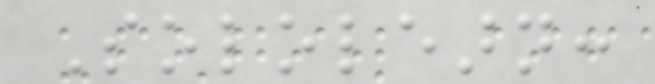Sololearn:
